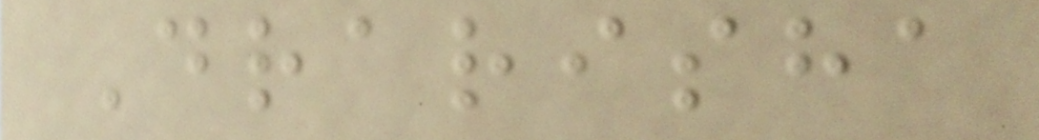Drarisha
